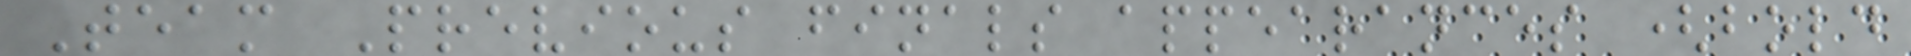Team Previous finals appearances (bold
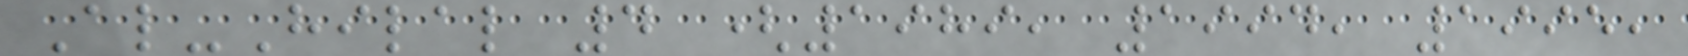Al-Hilal 4 (1989, 1994, 1995,
